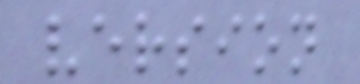version
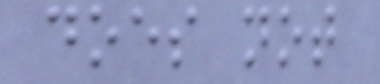does not
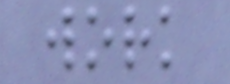work
